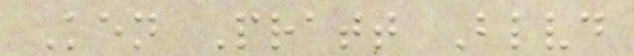Ken Pratt Blvd
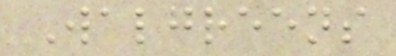Walgreens
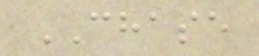CHASE
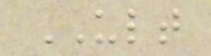ULT
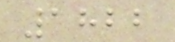1822
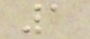1
